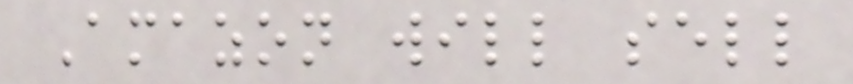Amazon will sell
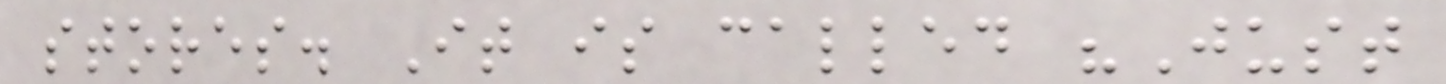stores. It is called "Just
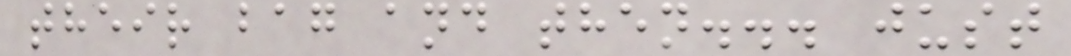their bag and then... just
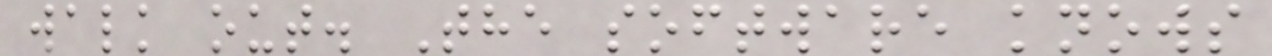walk out. The software knows
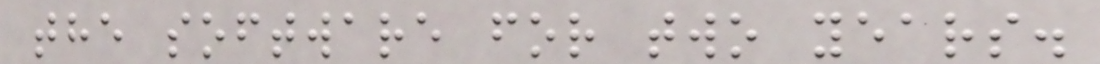the software for two years.
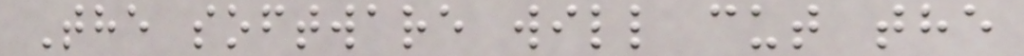The software will cut the
